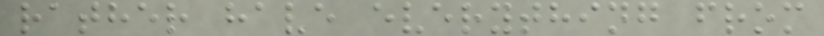rather have everything from
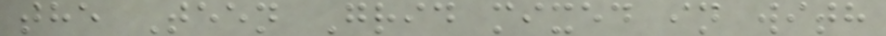the Teen Grid mixed in with
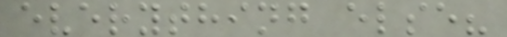everything else?
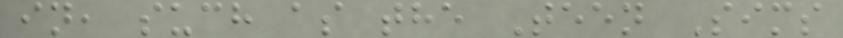in, such as the Teen Sims
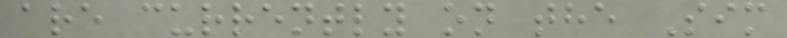are currently on the Sim
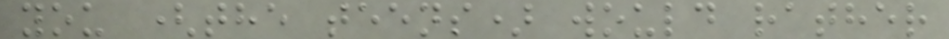you (the teens) would rather
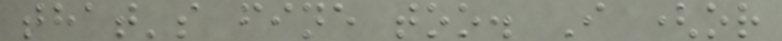that's fine too. I (or
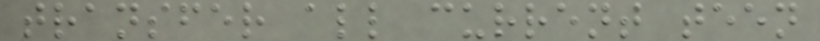transfer all current teen
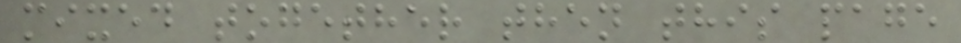mixed together then this page
